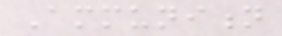Ammunition
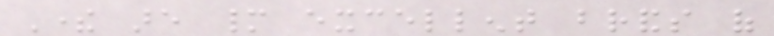There are many excellent brands of
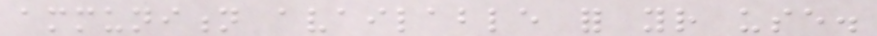ammunition available for your use.
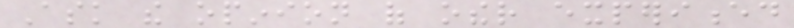Ask the opinion of other experienced
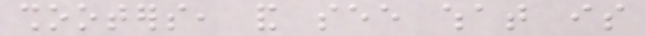shooters, and see what is
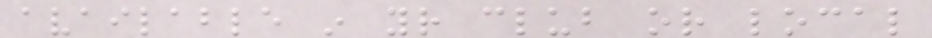available in your club or local
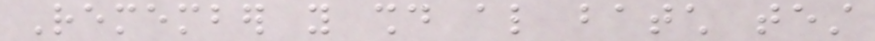Remember you should also batch test
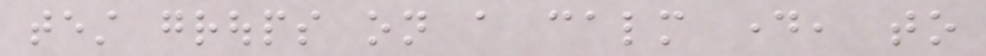test groups on a calm day, to
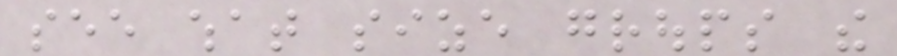see what size groups the
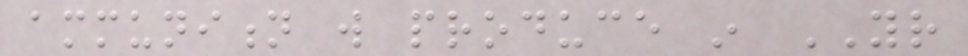ammunition will produce in YOUR
